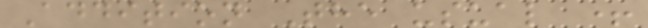Addition The usual +
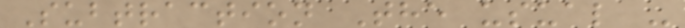Subtraction The usual -
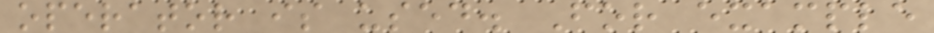operator is used. For example
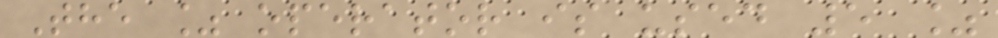The % operator is used 5 %
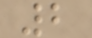2
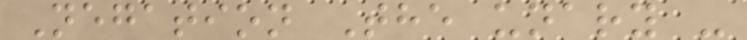Negation The unary -
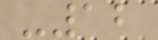-12
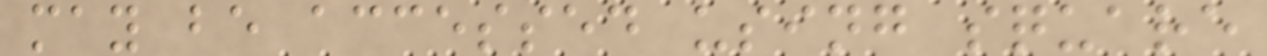may be accessed using square
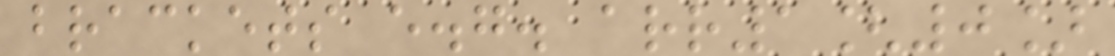brackets e.g. arr1[0]
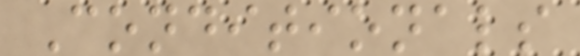Conditionals
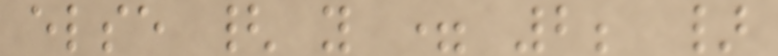else { y = 2; }
